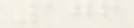176
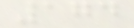174
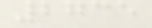2735
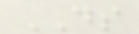DS
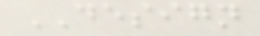DESIGN
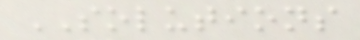SOLUTIONS
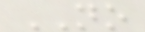NO
